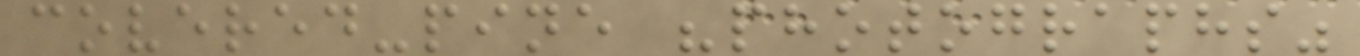covered-pine "photographs"
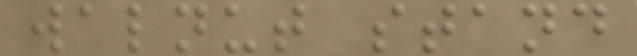walnut stand
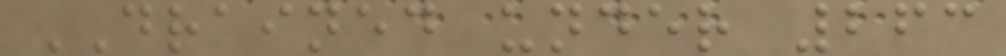DRAINED under 263
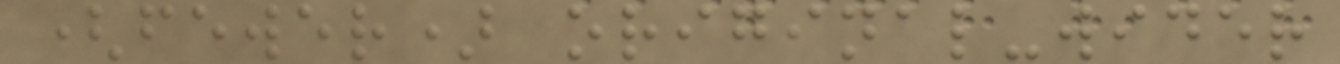(fewer) original-wider
